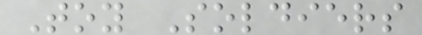Toy Soldiers
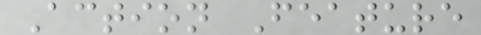Action Feature
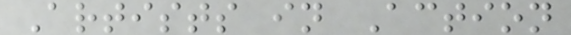Artists in Action
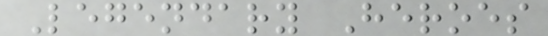Legendary Heroes
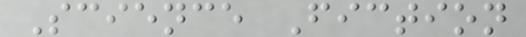Science Fiction
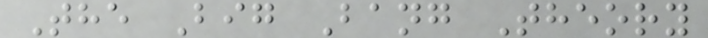The Big Bang Theory
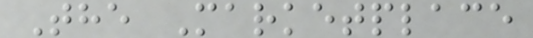The Marketplace
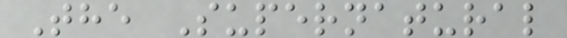The Supernatural
